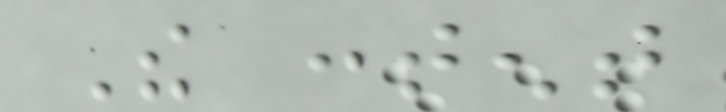The content
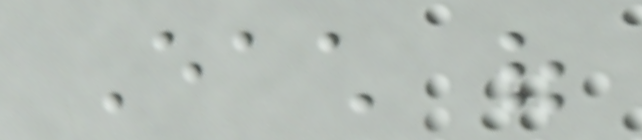Each of
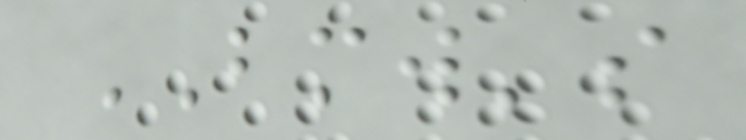BMW's
